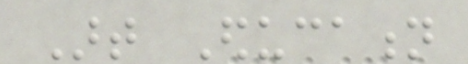Art Education
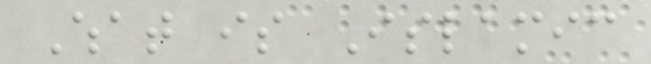What is Islamic
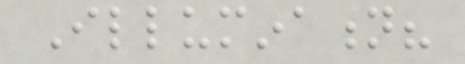Illumination?
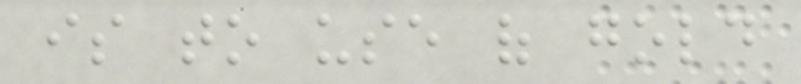is to use of gold
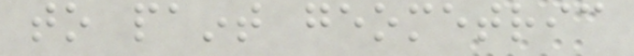to paint geometric
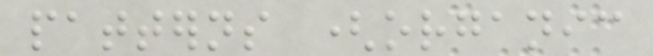patterns (organic
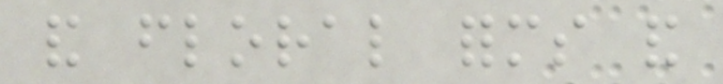and floral forms and
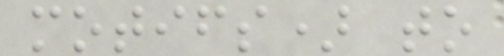motifs) to
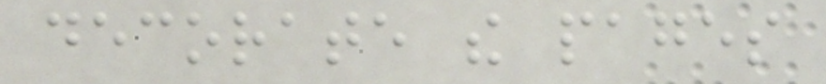decorate the pages
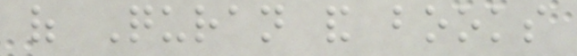of Quran and books
